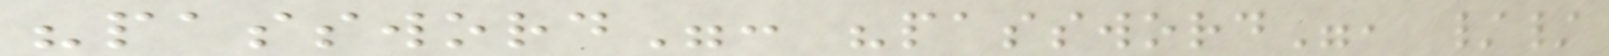"password": "password", //
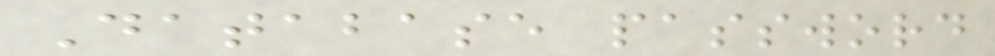Database password
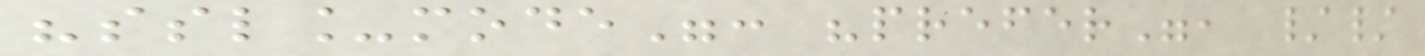"ssl_mode": "prefer", //
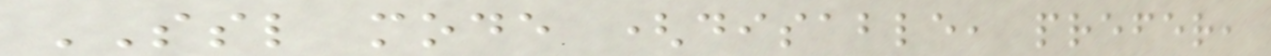SSL mode (disable, prefer,
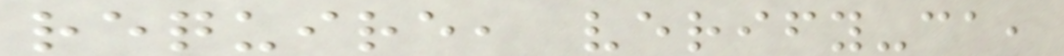require, verify-ca,
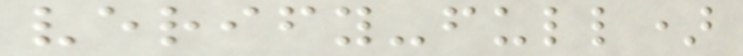verify-full)
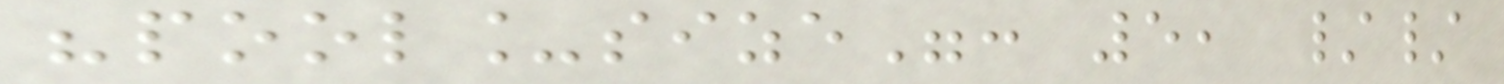"pool_size": 5, //
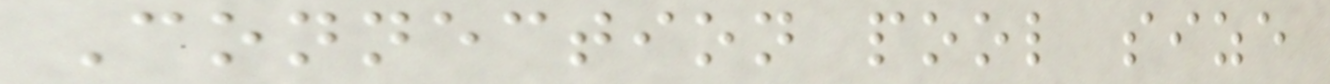Connection pool size
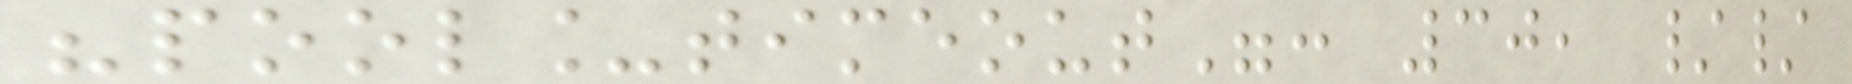"pool_timeout": 30, //
